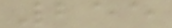255
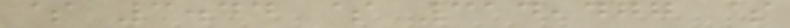$ 3.44 $ 314,477 $
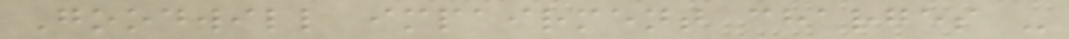Goodwill impairment charges -
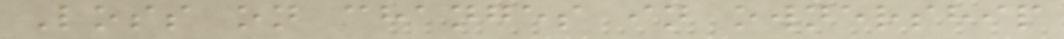Loss on changes in ownership
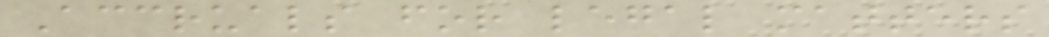Accruals for legal matters
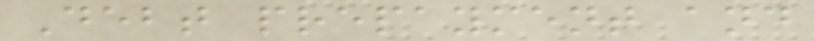Debt prepayment and
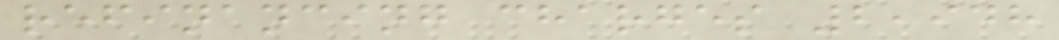refinancing charges 2,948
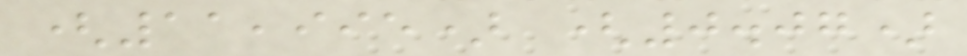(11,995) (0.07)
